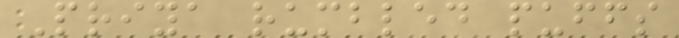Priya rumbled puffs
